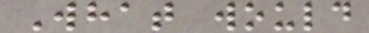What would
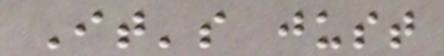It's just
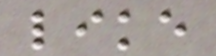like
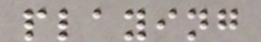playing
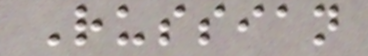Russian
